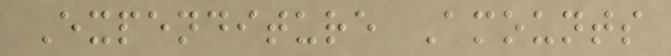Expenditure Amounts
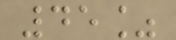45%
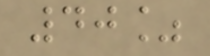40%
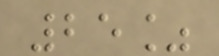25%
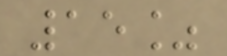15%
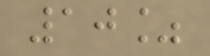10%
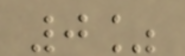0%
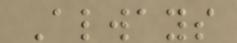Always
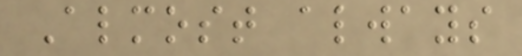Almost always
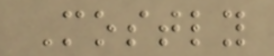Mostly
